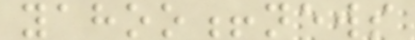yahoo!news
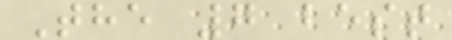The 7 best
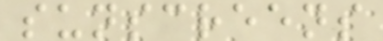sunscreens
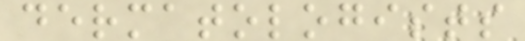dermatologists
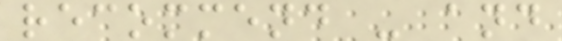recommend - and
